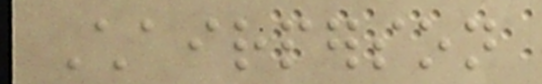Chairperson
